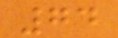74
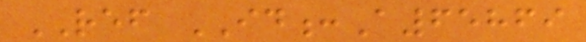REF ID:A65869
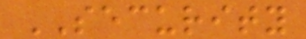SECURITY
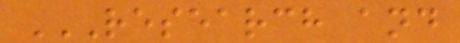RESEARCH AND
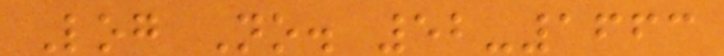Log No. 52-1663
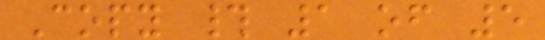Copy # 1 of 5
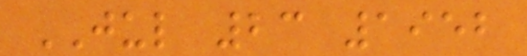JUL 23 1952
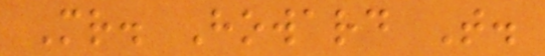Mr. Howard T.
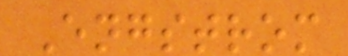Engstrom
